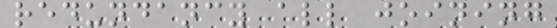redundancy all joining
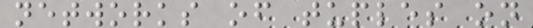networks of tuples on
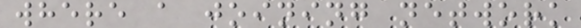where a joining network
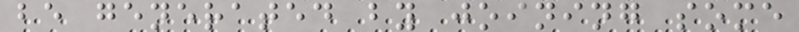be generated by joining some
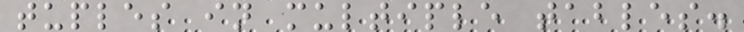tuples in multiple tables.
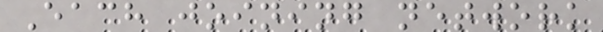Each joining network
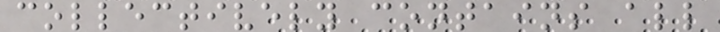collectively contains all
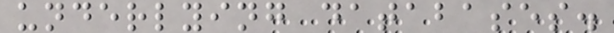underlying databases.
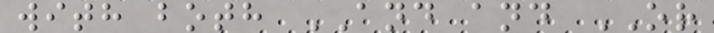with both AND and OR
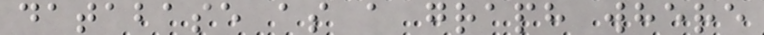database as a graph where
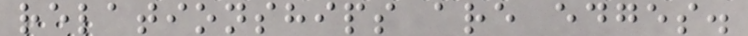relationships are edges.
